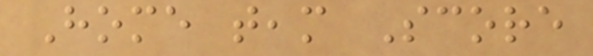Home team Score
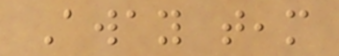Away team
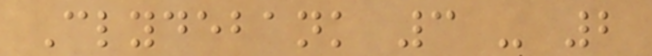Clydebank 3 - 2
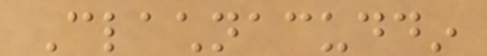Clachnacuddin
